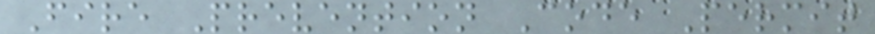Fire Prevention Code Permit
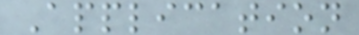Application
